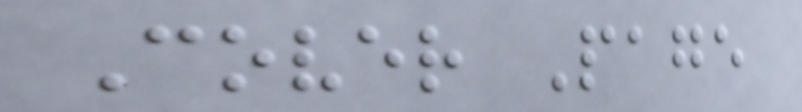Cover Page
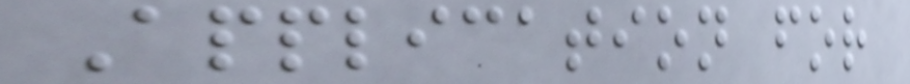Application for
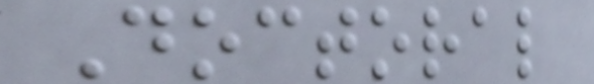Doctoral
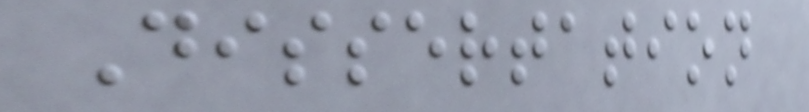Dissertation
